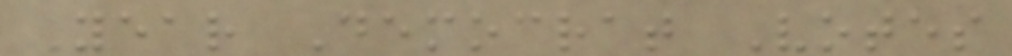Year Democrat Votes
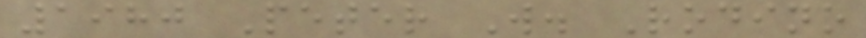1980 Peter W. Rodino
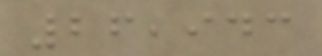26,943
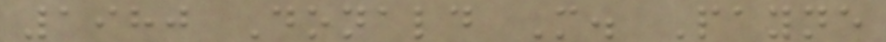1980 Donald M. Payne
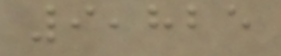9,825
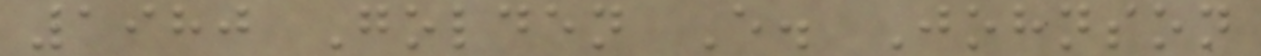1980 Golden E. Johnson
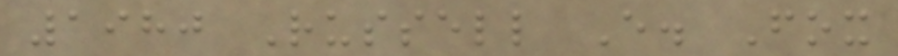1980 Russell E. Fox
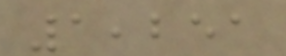1,251
